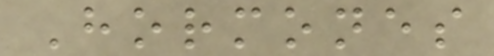Hormones
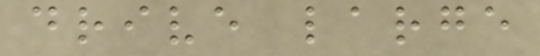drive large
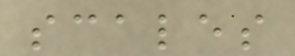scales
